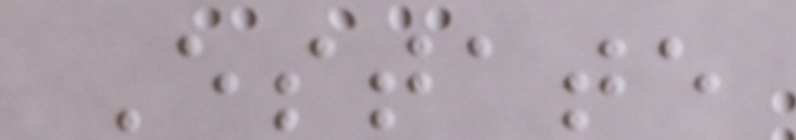Estate
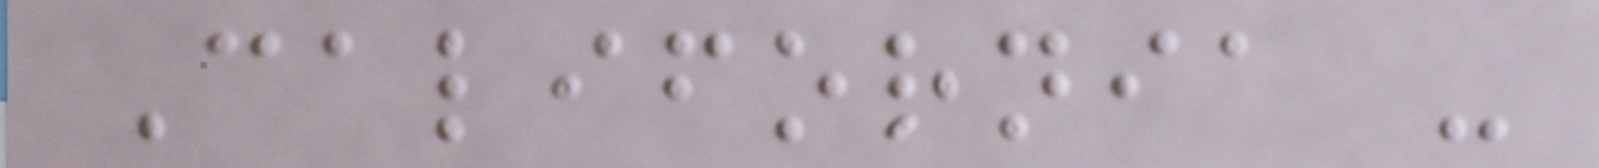California -
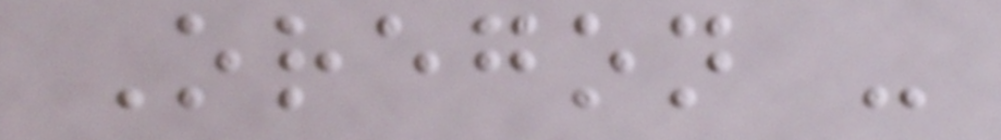Oregon -
